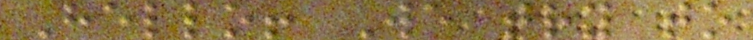Hello! We try to
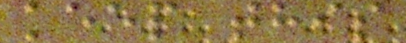keep this
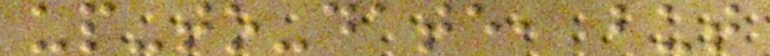up-to-date, but
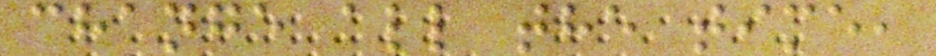change all the time,
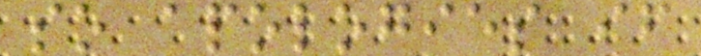so apologies if
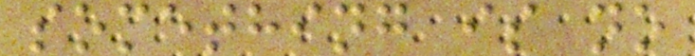something is no
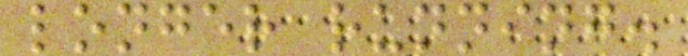longer running.
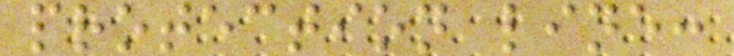protection line:
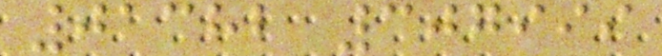01382 307999
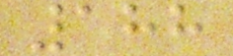188
